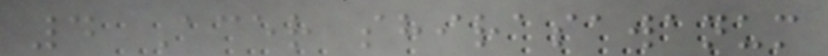4 Acer shirasawanum
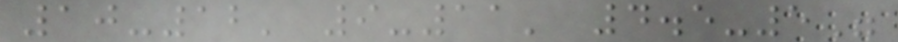10-12' 9-11' 4.5-5"
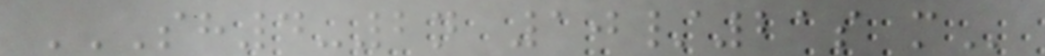SH4-2N 10/21S M
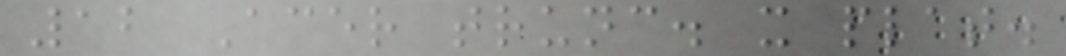12 Acer trunc. x plat.
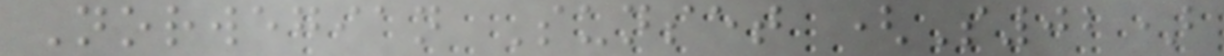Norwegian Sunset (S02)
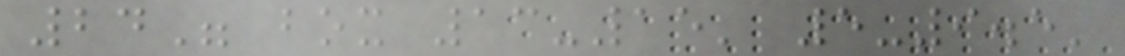24" box 13-15' 5-9.5'
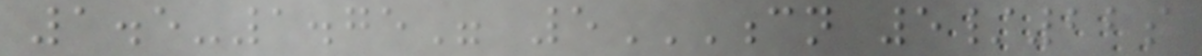1.5-1.75" 5CN 5/22S
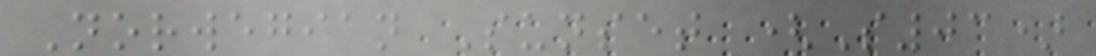Norwegian Sunset (S03)
